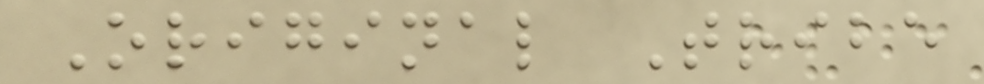Original Tribe
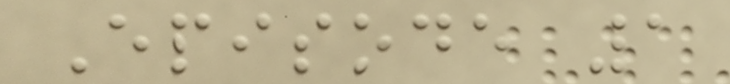Episode 1
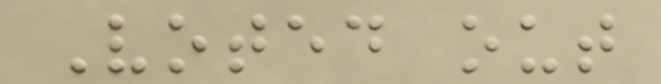Voted out
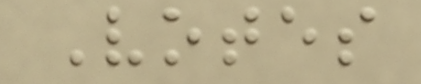Votes
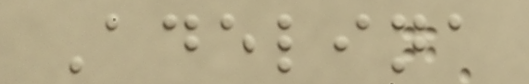Adelina
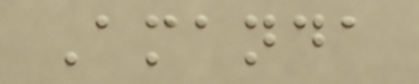Amanda
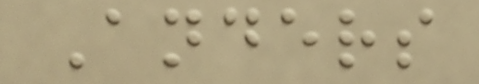Anders
